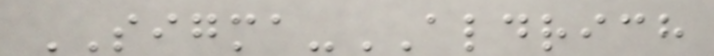SIGMA-ALDRICH
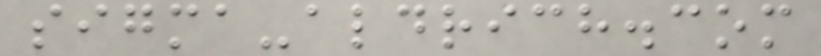sigma-aldrich.com
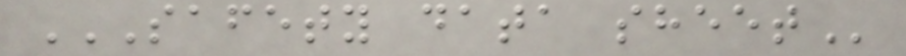SAFETY DATA SHEET
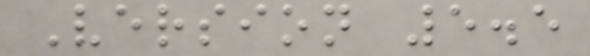Version 5.5
